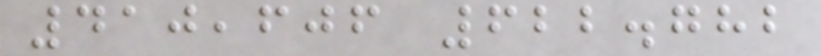410,606 622.782
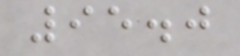95.0
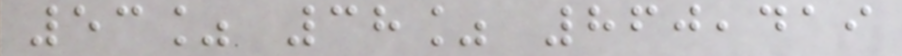53% 38% 860,419
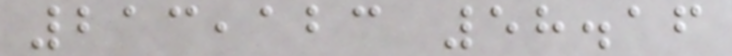213,123 58.16
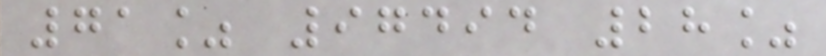71% 97494 28%
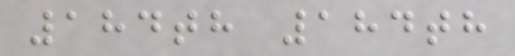184th 184th
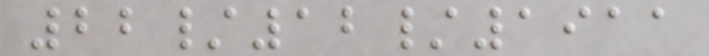22/12/1911
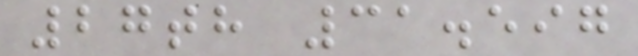27th 31.597
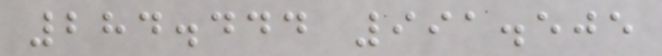284.444 991.505
